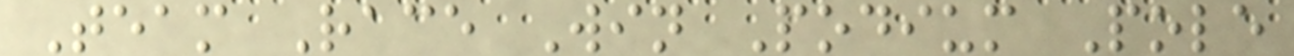Team Race Win Podium Pole
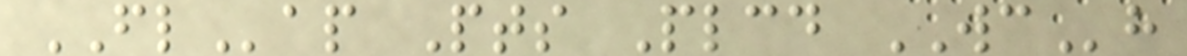FLap Pts Plcd WCh
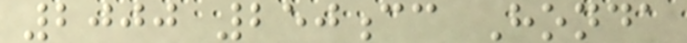2000 250cc Honda
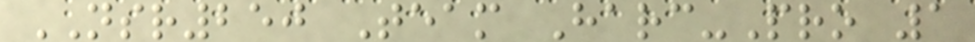NSR250 Team Harc-Pro 1
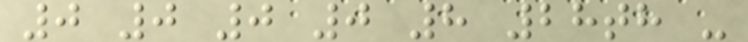0 0 0 0 8 28th -
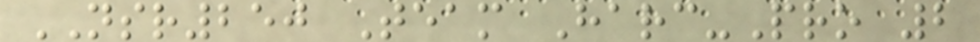NSR250 Team Harc-Pro 2
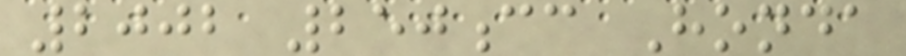2002 250cc Honda
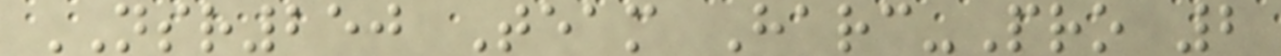NSR250 Team Harc-Pro 2
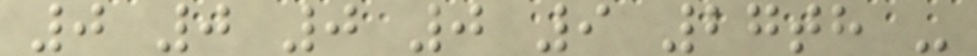0 0 0 0 9 27th -
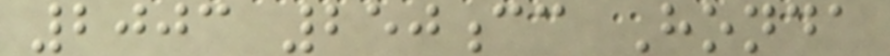2003 250cc Honda
